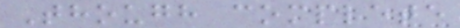Though complete
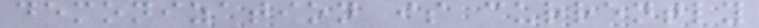demonization is currently
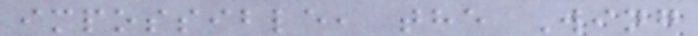impossible, the Wing
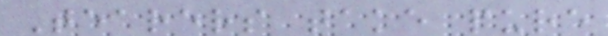Tearers take pure
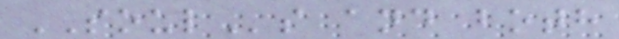SOULs and both
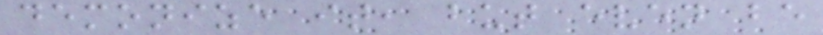demonize it, but even be
